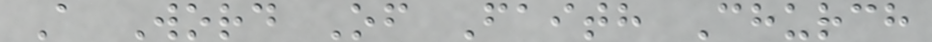A Word Of Faith Church
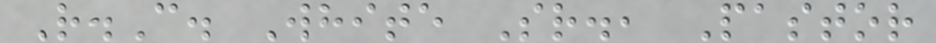R.C. White Sr., Pastor
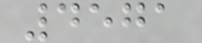4571
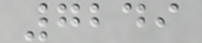7249
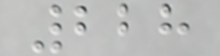228
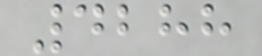4288
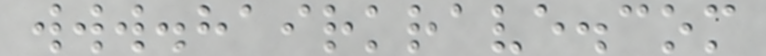www.hairkrave.com
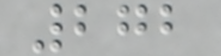272
